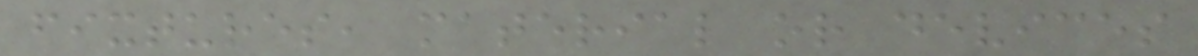fixtures, material or devices
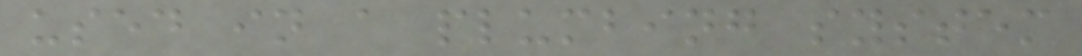used in a plumbing system
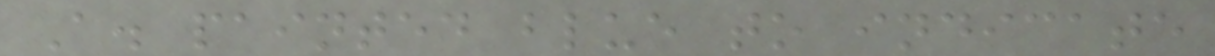A. painted blue to indicate
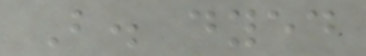B. dyed
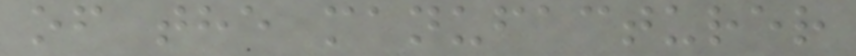of the manufacturer
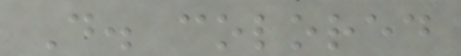D. colored
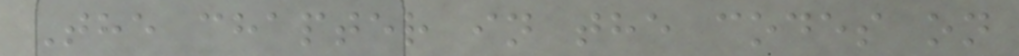The chapter in the codes on
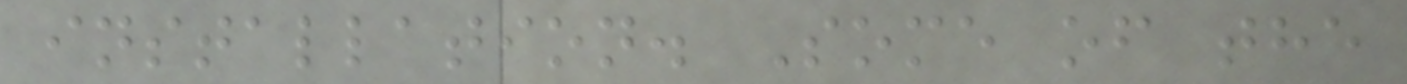installation. Some of the
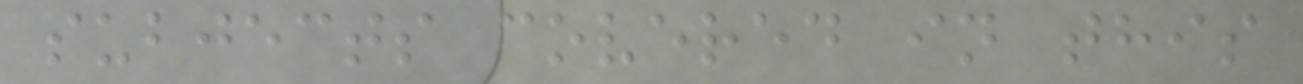subjects covered in this
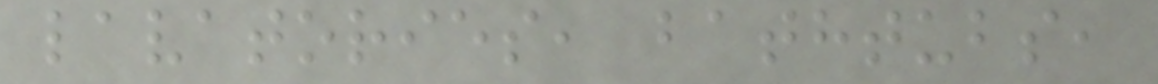lavatories, bathtubs,
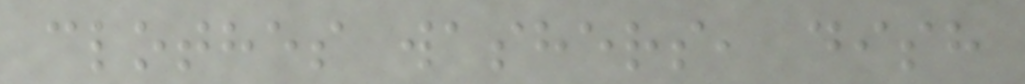clothes washers, dish
